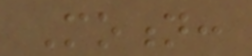Motion:
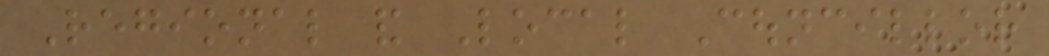Regional and Local Councillor
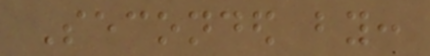Seconded by:
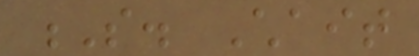S. Chait
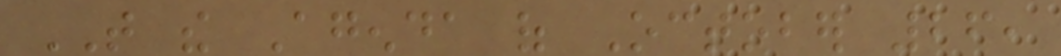THAT the Agenda of October 26,
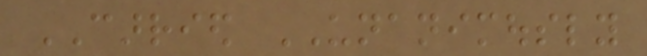CARRIED UNANIMOUSLY
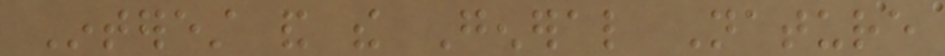Interest and the General Nature
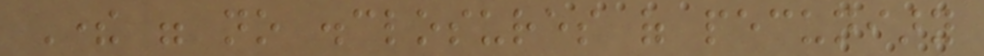There were no disclosures of pecuniary
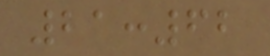21:62
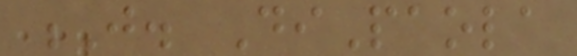J. DiPaola
